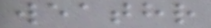weathr
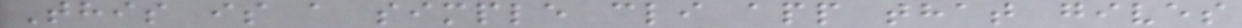This is a simple cli app that gives
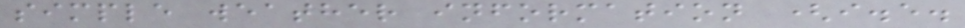simple weather information (i.e.
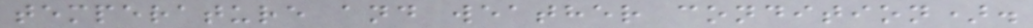temperature and weather condition).
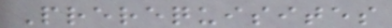Prerequisites
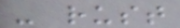- rust
